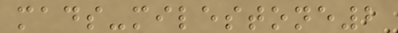mads-milestone2
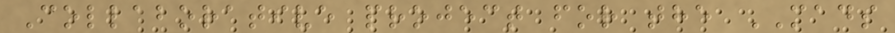Collaborative project for the MADS
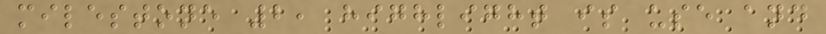milestone 2, highlight is use and
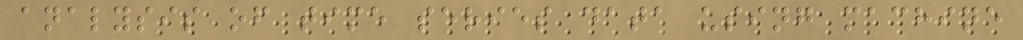analysis of time series data using machine
